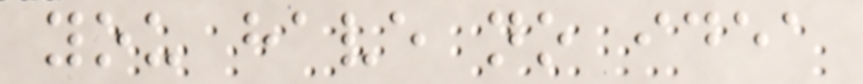you have no idea
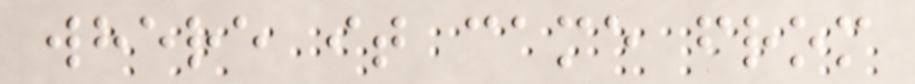where it came from
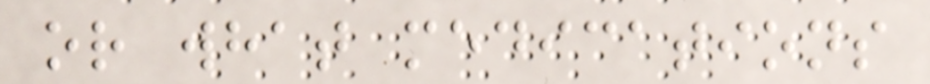or what medications
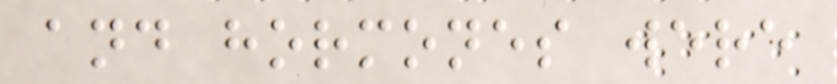and hormones were
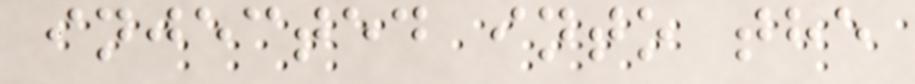injected into the
